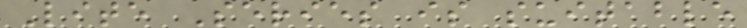Lite Series is suitable
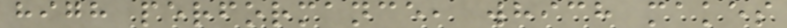high performance, which makes
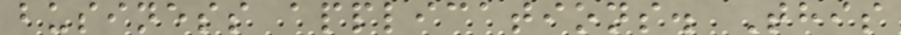business applications. This
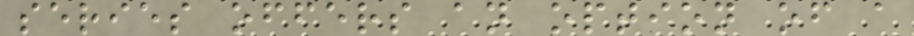series offers an option of a
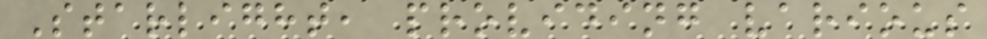Starlight, providing various
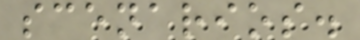scenarios.
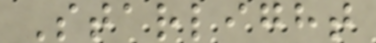Starlight
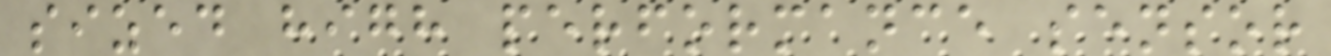sized high performance sensor
